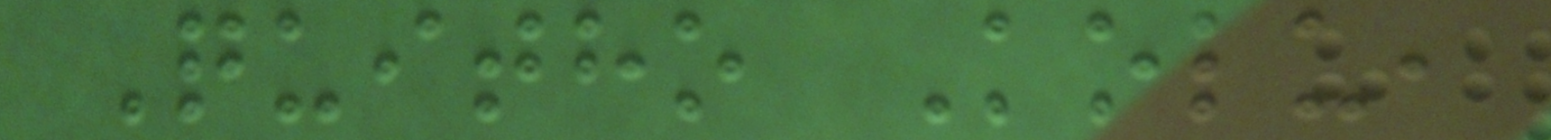Quitho Kolu,
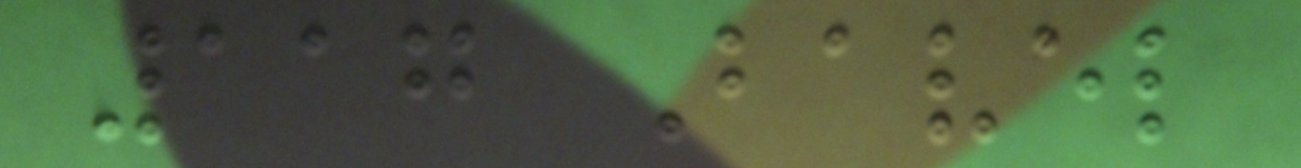117 Bavel
